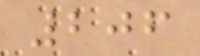206
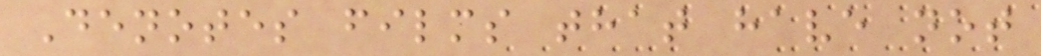Denotes films that have not
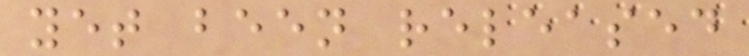yet been released
